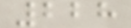228
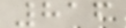816
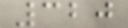320
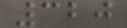320
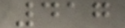417
